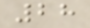28
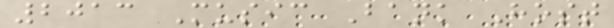2013 Music Bank Host
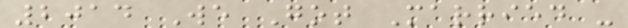2014 We Got Married -
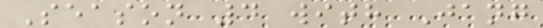Season 4 with Jang
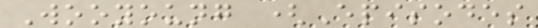Wooyoung (Episodes
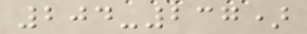204-237)
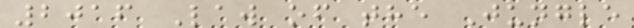2016 Law of the Jungle
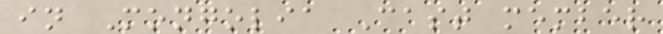in Mongolia Cast member
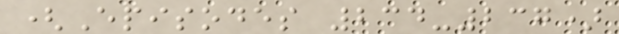(Episodes 234-237)
